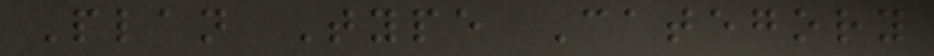Plan Type Category
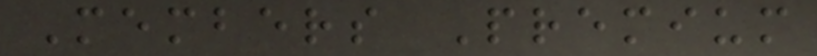Members Premium
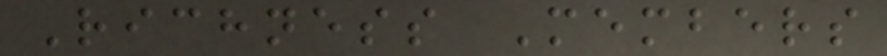Richness Members
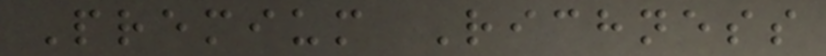Premium Richness
